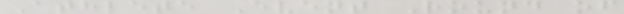Athlete Event Round of
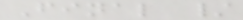Final /
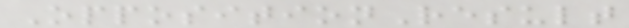OppositionResult
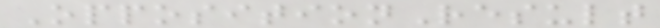OppositionResult
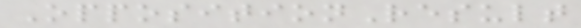OppositionResult
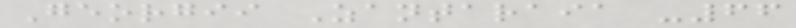Georgii Zantaraia -66
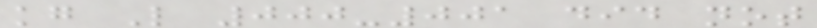kg L 000-001 did not
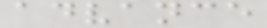advance
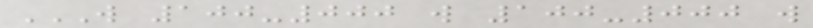W 100-000 W 100-000 W
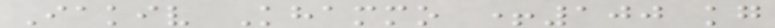Iakiv Khammo +100 kg
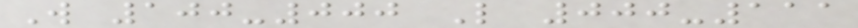W 100-000 L 000-111
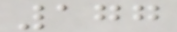177
